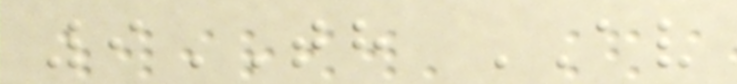9TH AV
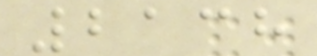2138
